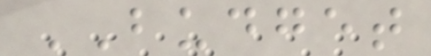BUDGET
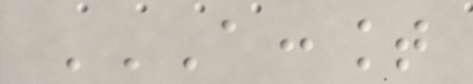ACCOUNT
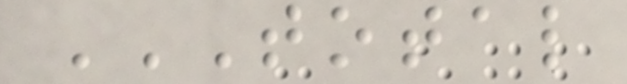TOTAL
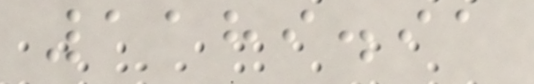1189.91
